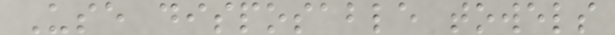Use disposable towels
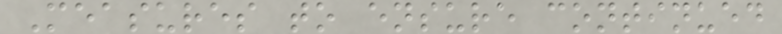Measures to ensure continued
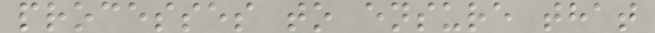processes to ensure that
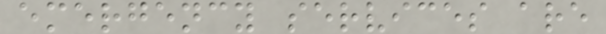emergency services are
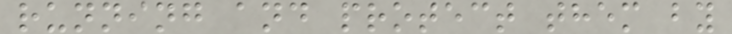running and protect them by
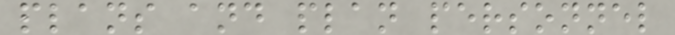plans and plan personnel
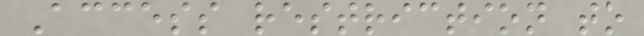Access restriction to
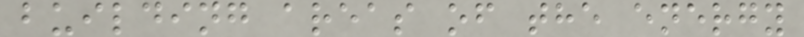building areas of the energy
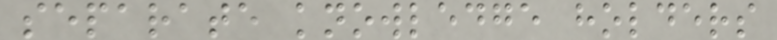separate knowledge holders
